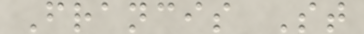Francis St
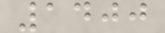1400
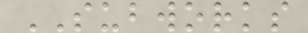SUBWORKS
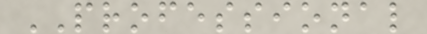PROFESSIONAL
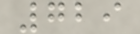729
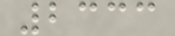2333
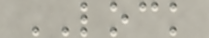LOCK
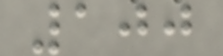100
